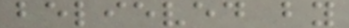believed by
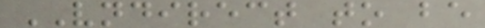VNDIRECT to be
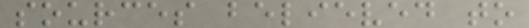sources believed to
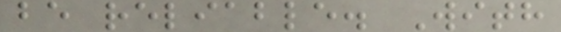be reliable. With
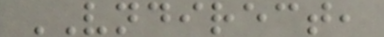VNDIRECT,
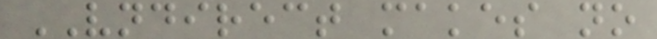VNDIRECT makes no
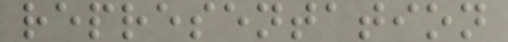representation
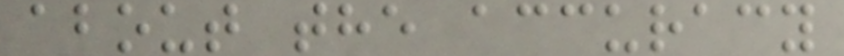about the accuracy
